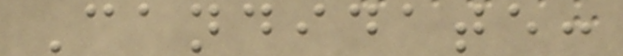Candidate:
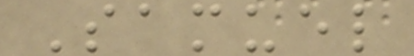Samuel
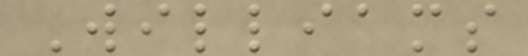Williams
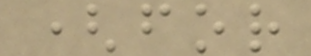(for
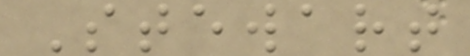Stewart
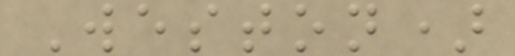Weston)
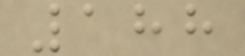188
